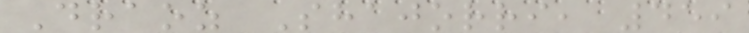Draoz Shajorri, 459
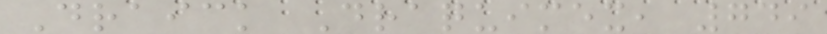Draick Draquimex, 749
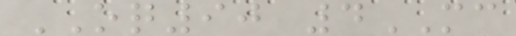OQ90 4MC
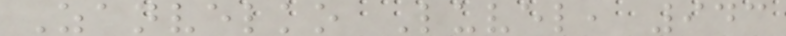Zanvelko Luvel, 943
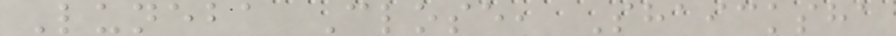Luneba Close, Shaicksha
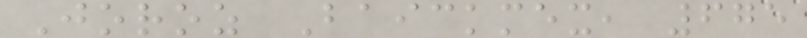Joroz Baickmex, 675
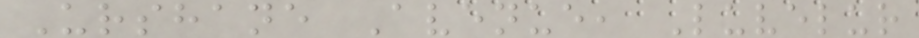Urshane Avenue, Luvelur
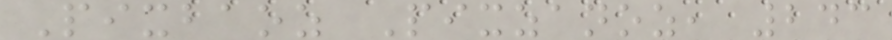Pixbaoz Pixzanoz, 243
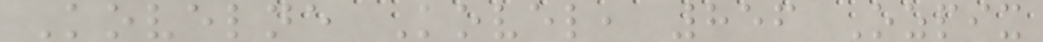Kovelne Kovel, 856 Ozpix
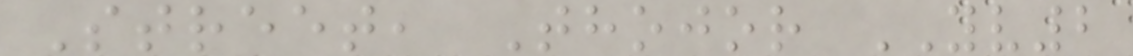Street, Thojor YV2
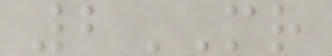2MR
